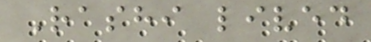Rashi lived
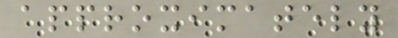approximately
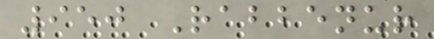950 Rabbenur
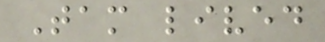Tam lived
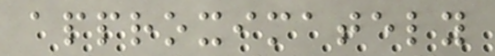approximately
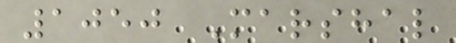1050 Marshal
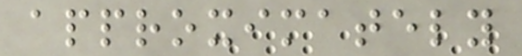approximately
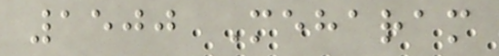1500 Meharam
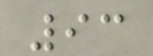93
